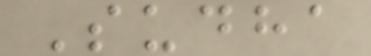Sudha
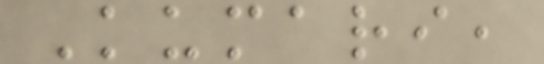Kumari,
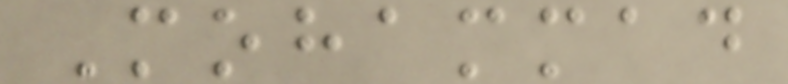Mohammad
